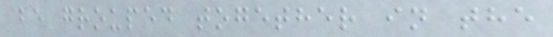be grouped together in the
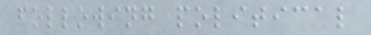following political
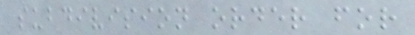subdivision order for
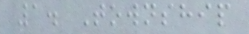1. Township
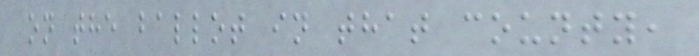on the ballot in that county,
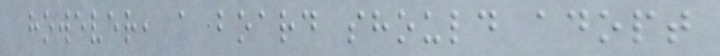however, a board should adopt
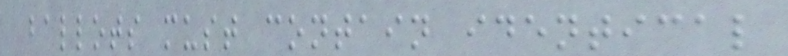ballots must contain identical
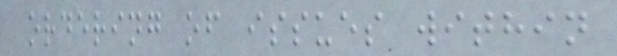ordering of issues within
